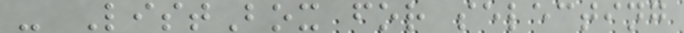- ListBox for selecting
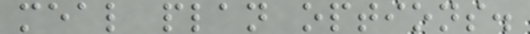meal plan options.
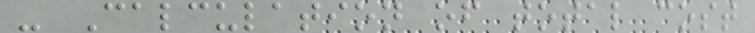- Calculation of total cost
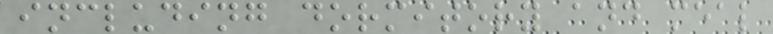including dormitory and meal
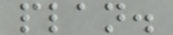plan.
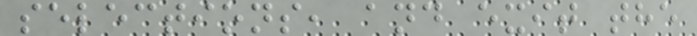selections, and exit the
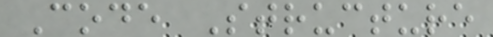Code Structure
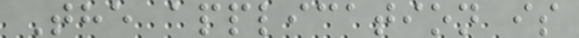The application is
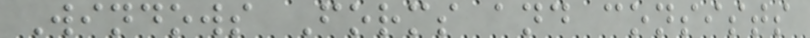Windows Forms and consists
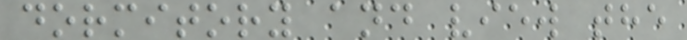dormitory and view the
